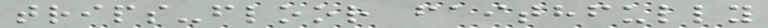trips-floor faithfully
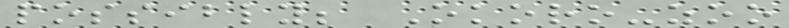possibly; Okoro-zoo
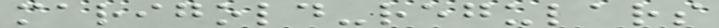marigold-regulars
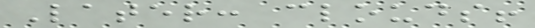Later: clouds!
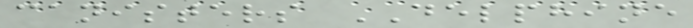canisters DELPHINE
